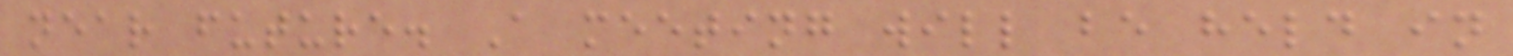near future. A meeting will be held in
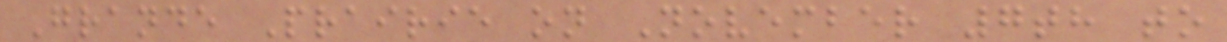Grande Prairie on November 7th to
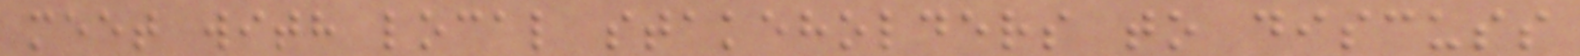meet with local stakeholders to discuss
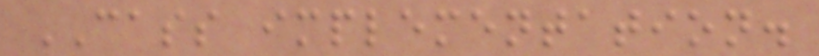CASS implementation.
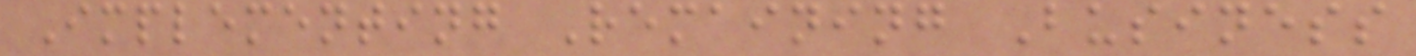Implementing Remaining Business
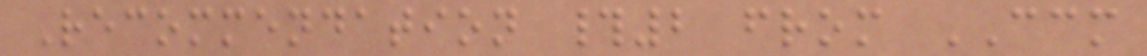Recommendation #2 from CCM
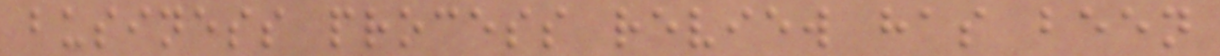business process review has been
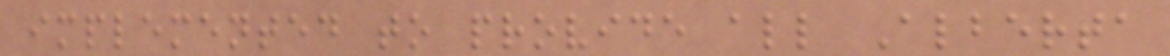implemented to provide all Alberta
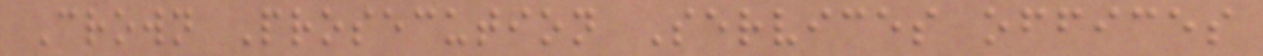Crown Prosecution Services offices
